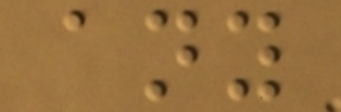any
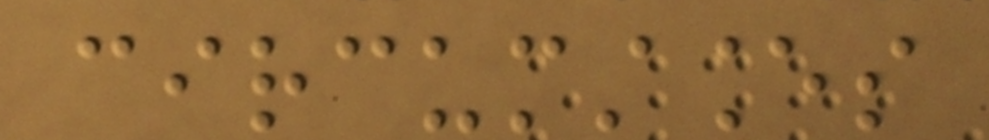circumstances
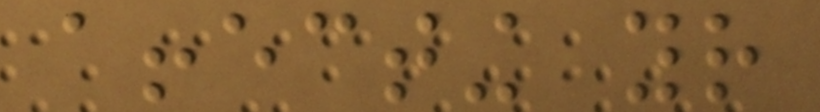affecting your
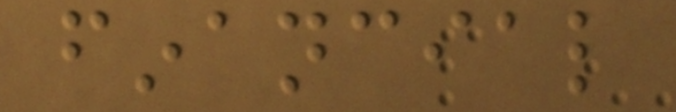financial
